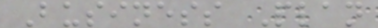Business Plan
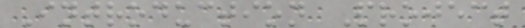Introduction Project
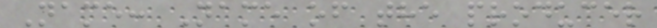Name: Name of the producer
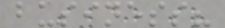business?
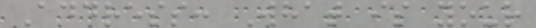Address: What is your
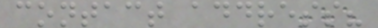contact address?
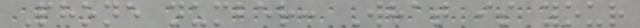Phone number: What is your
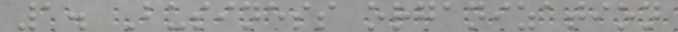1. Business organization
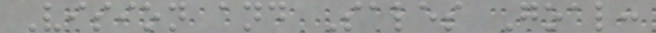Vision and Sales Goal:
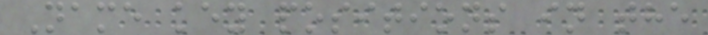Name key positions in the
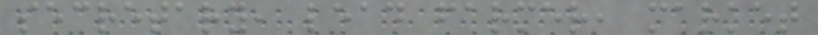secretary, lead farmer, market
